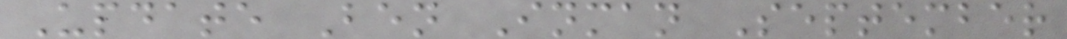Update Ben Inman September
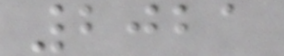2021
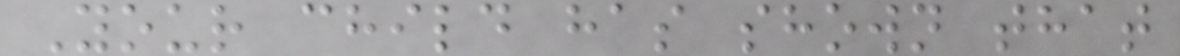Your child has shown that
